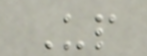Up
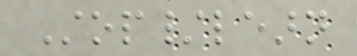Stop/learn
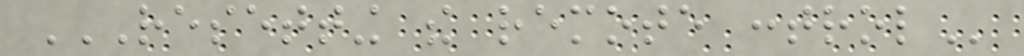RESETTING THE REMOTE CONTROL
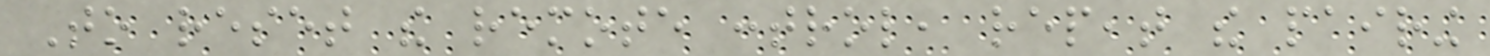To reset the remote control, repeat the pairing
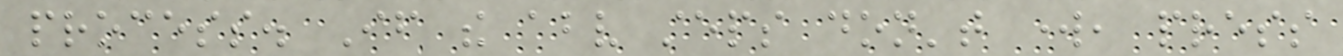process. If the above steps don't work, press
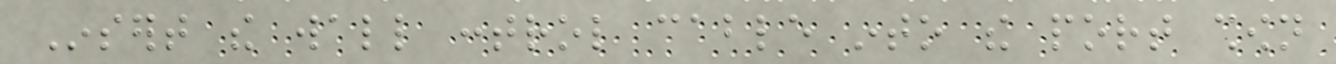Insert the wall control cable into the port shown
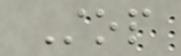Stop
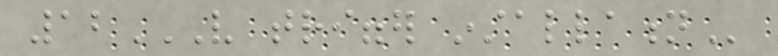12V TRIGGER INSTALLATION
